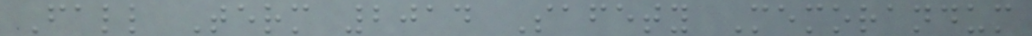Fall Term 2014 Safety Memorandum
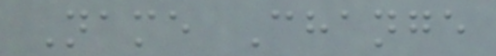Name Change
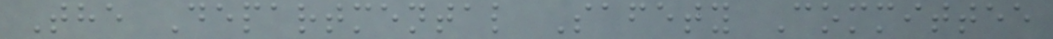The Departmental Safety Committee
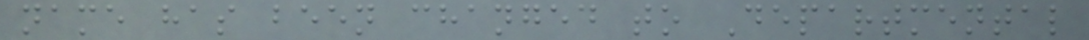name has been changed to Departmental
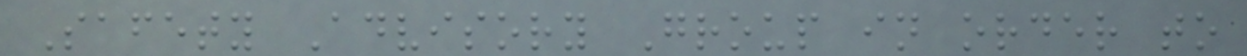Safety Advisory Group in order to
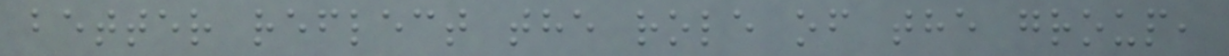better reflect the role of the group,
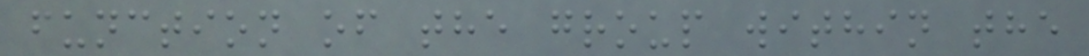function of the group within the
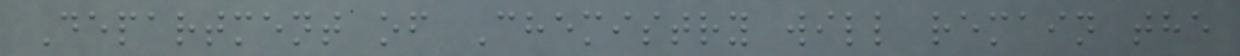Department of Chemistry will remain the
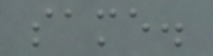same.
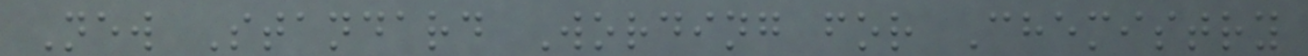New Standard Wording for Chemistry
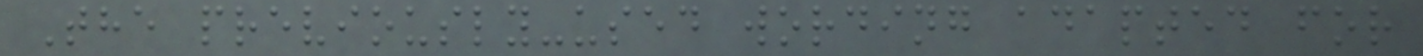The previously-used wording adapted for
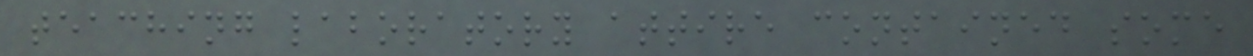teaching laboratory attire contained some
